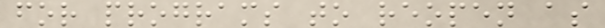for programs to reopen as
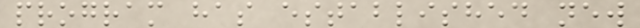program has established new
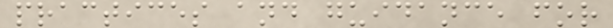practices and guidance for
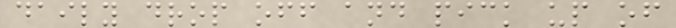daily drop off and pick up of
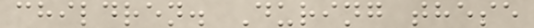children. During these
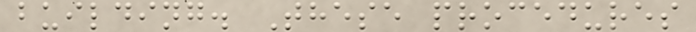building. These procedures
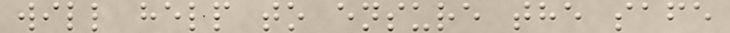will help to ensure the safe
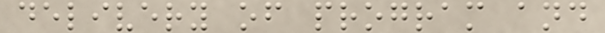delivery of program and
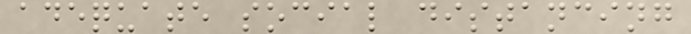adequate social distancing
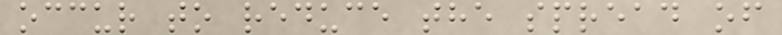occur to reduce the spread of
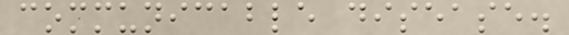communicable disease.
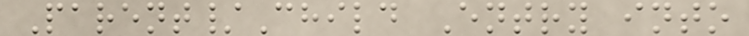Parent/Child Entry into
